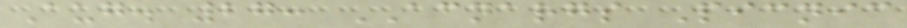Aug. 27: ACNARGS Picnic
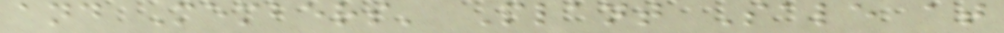and Members' Plant Sale at
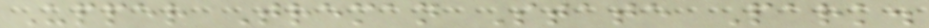Upper Treman State Park.
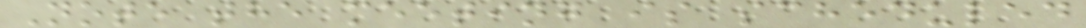Note the meeting is scheduled
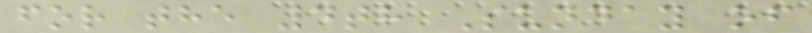for the 4th Sunday of
